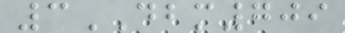3DBM709
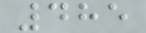485
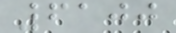6100
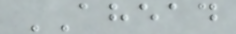AHEAD
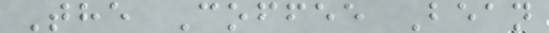The Coffee Bean
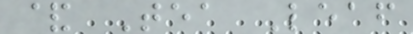& Tea Leaf
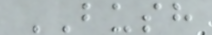BUSH
